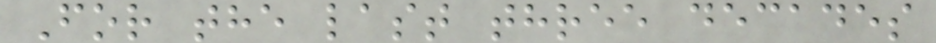For the last three decades
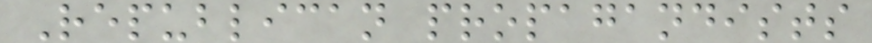Republican propagandists
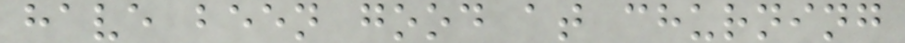have been good at churning
